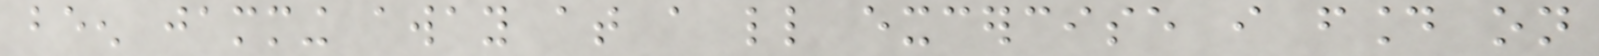been jamming away at a little excercise i found on
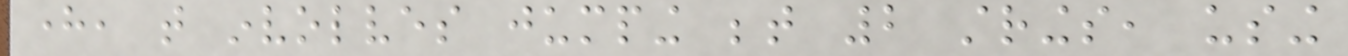here, that involves jumping between 2 strings, using
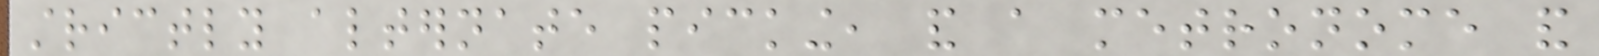strictly alternate picking, and a metronome and
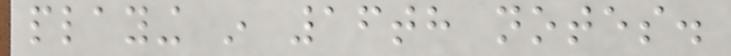playing in 16th notes.
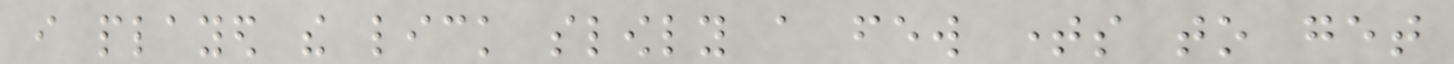i played the lick slowly a few times to get
